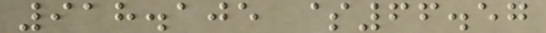918.105 $66.57
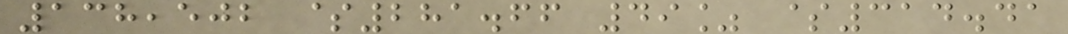138,502 $281.66 49% $314.41
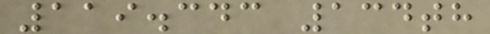119.343 134th
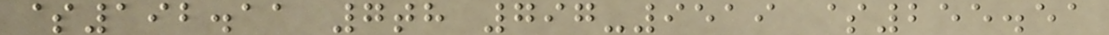$192.11 7th 797-9519 $255.51
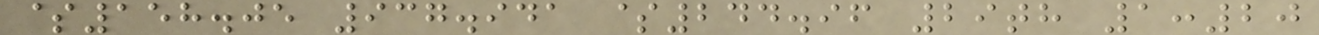$158.05 937.941 $244.96 29th 1:20
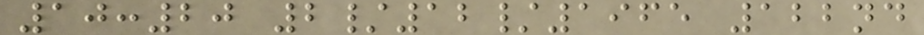10:20 2/12/1965 122nd
